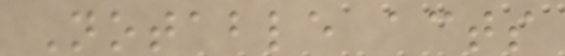Notable acts
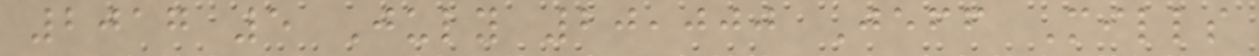2017 5 July 20,000 Jeff Mills
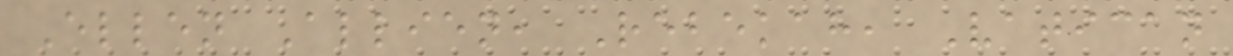Ellen Allien, Rebekah, Vatican
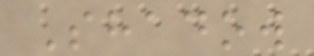Shadow
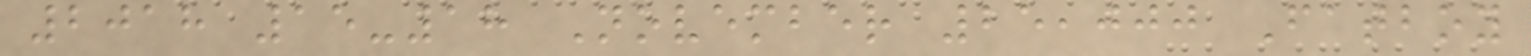2018 15-18 November 25,000 Fatboy
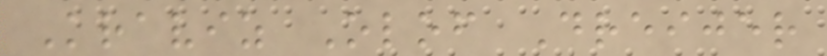Kraviz Olof Dreijer
